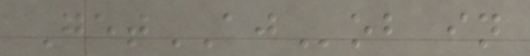GetAJob in
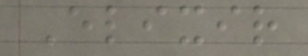Elixir
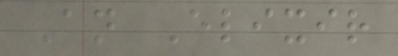An Elixir
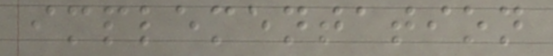implementation
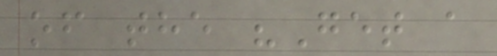of the "Get a
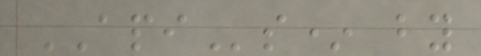APIs* by
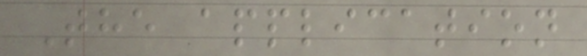The application
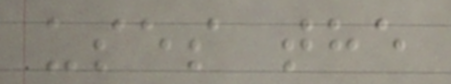uses the
